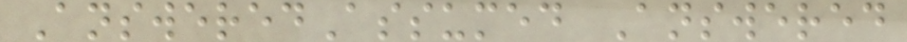AnsweredAssumed Answered
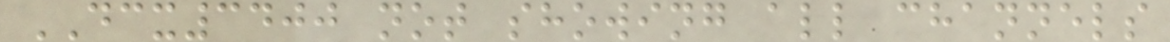DCX3400 not showing all channels
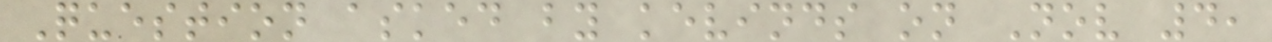Question asked by kevinds on Nov 4,
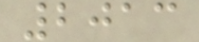2013
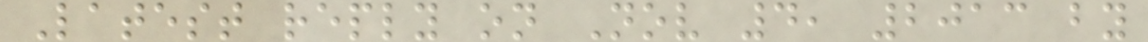Latest reply on Nov 4, 2013 by
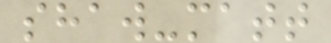shaw-matt
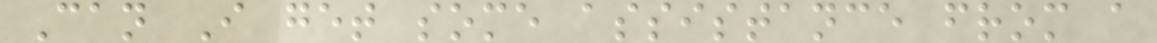Can I get some assistance from a
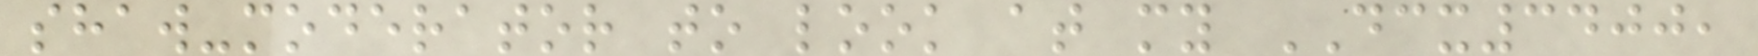shaw-moderator to look at my DCX3400,
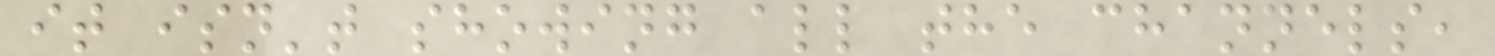it isn't showing all the channels,
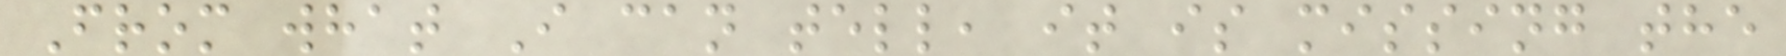From what I can tell, it is missing the
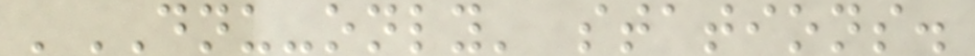'DNU-only' stations.
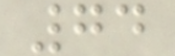74
